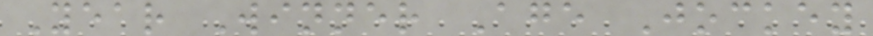Year Winner Age Jockey
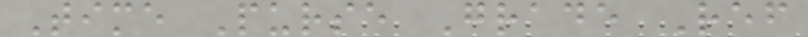Time Purse Grade Ref
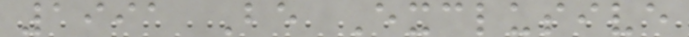1991 Be Exclusive
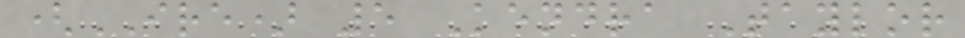(IRE) 5 Kendra Taylor
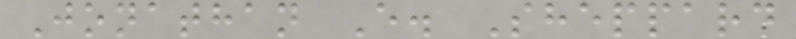Jonathan E. Sheppard
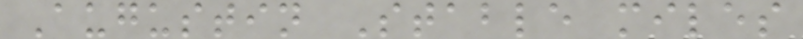Augustin Stable miles
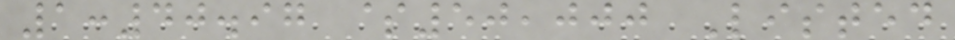1:40.97 $50,000 Listed
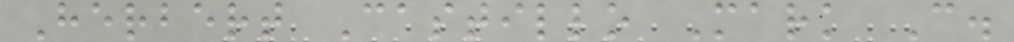Herbert Castillo Mark C.
